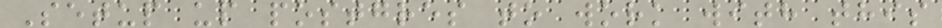Setup up postgres to work with this
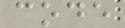code
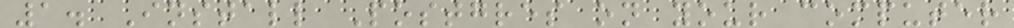1. Install Postgres on your computer
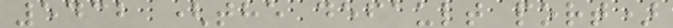5432 (the default port)
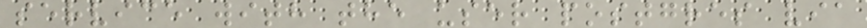service with the user postgres via
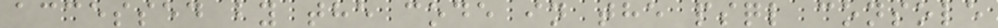accessed by the code in the psql console
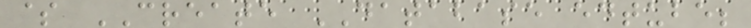$ CREATE DATABASE edtube;
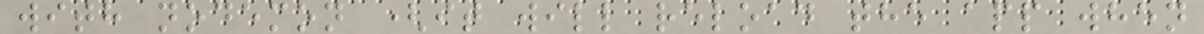with nodemon (it will reload the app when
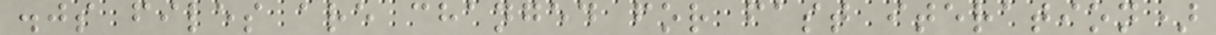.js files are changed for fast iteration)
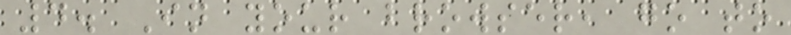4. In your browser, go to
